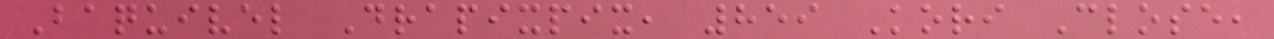Baquivel Drapixpix, 859 Kori Close,
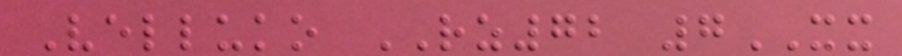Velluko RZ72 7XX
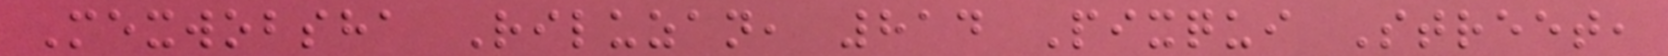Mexwobsha Riluzan, 814 Pixqui Street,
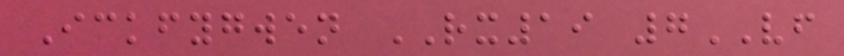Ickfygwen RX19 7VF
